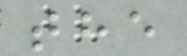the
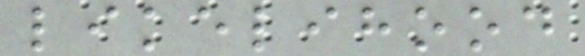likelihood
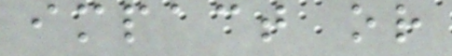impact or
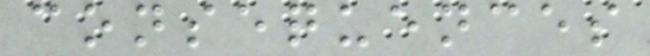consequences
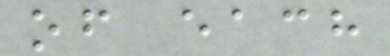of each
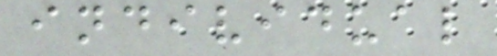individual
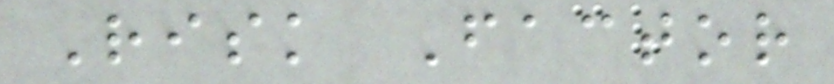Risk Factor
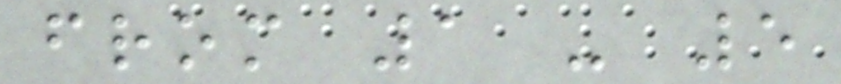from 1 - 5
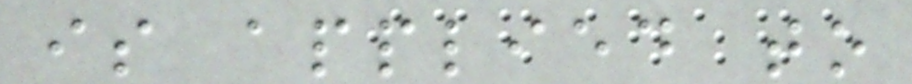is applied to
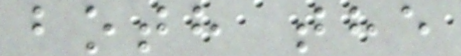both the
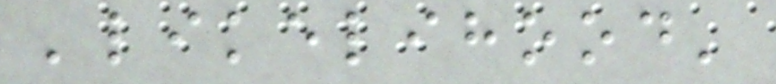'likelihood'
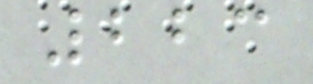223
